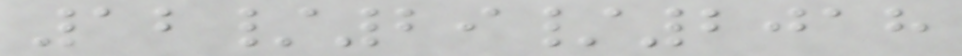12/29/2018
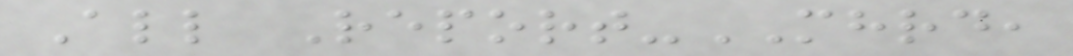All Report-MHRD,
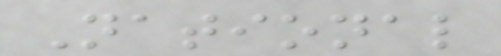National
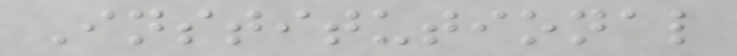Institutional
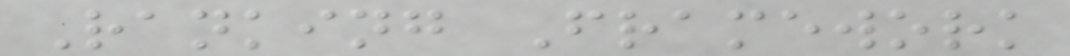Ranking Framework
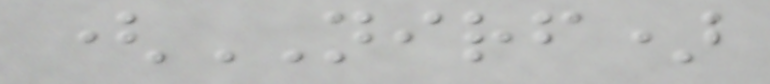(NIRF)
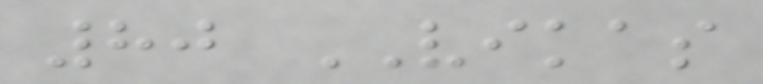80 VIKAS
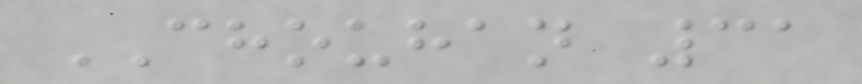CHOUHAN 31
